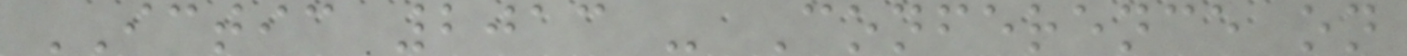ICTIC 2013 - Conference on
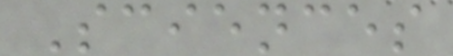Sciences
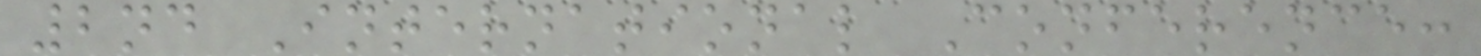2nd International Conference:
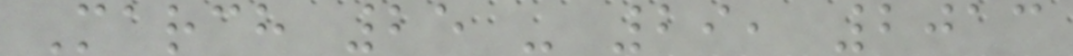March 25 - 29, 2013
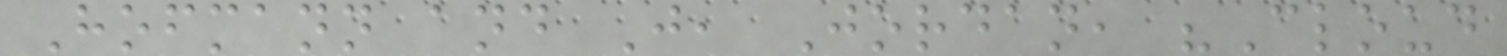Hofmann and J, Jordan, "Cloud
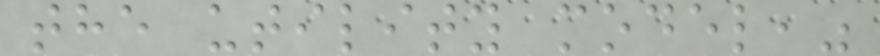the utility model,"
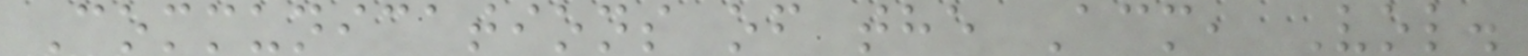Communications of the Acm, Vol.
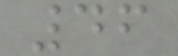46
